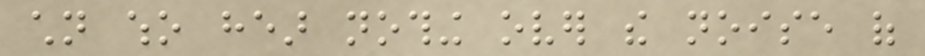children who hear nothing over the noise of
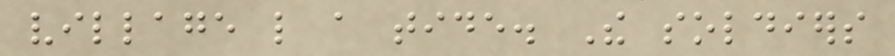village like a tide. The soldiers
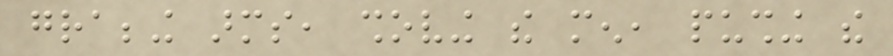grabbing arms, shoving the men, pushing the
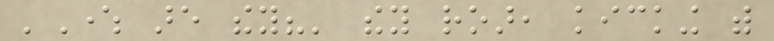'Where are they?' they roar, kicking with
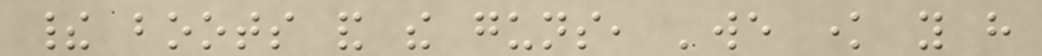their boots and the guns, 'we know you have
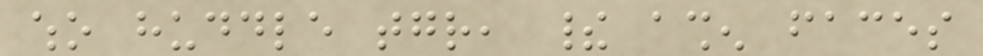who huddle together, their ashen faces
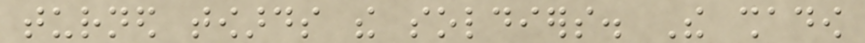turned towards the soldiers. The shadow
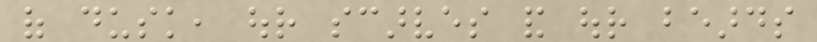of dusk, our scarves and our beards
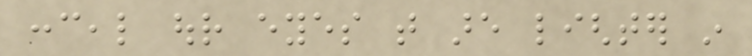conceal our eyes that are lighter in
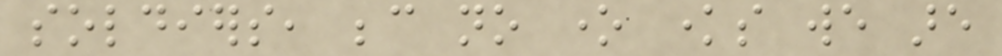soldiers, because no one knows we are
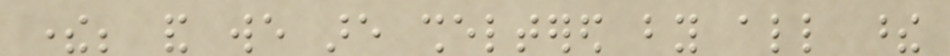there; and we are sheltered by all these
